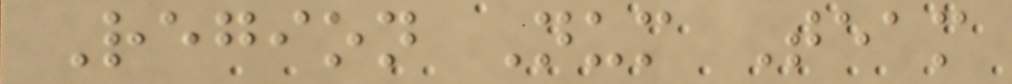Region Num Team
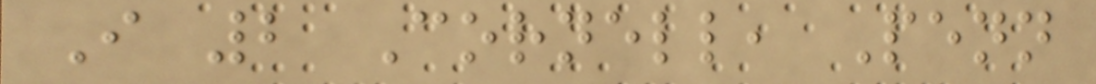I 2 Cornell, Penn
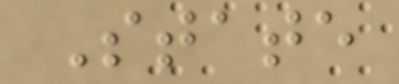State
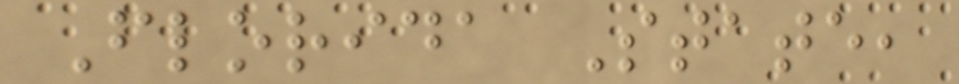Florida State,
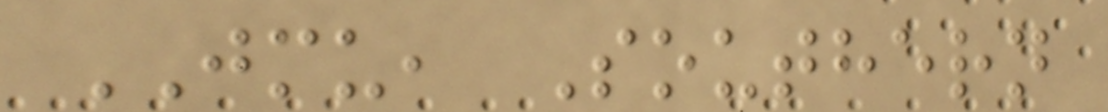JMU, Southern
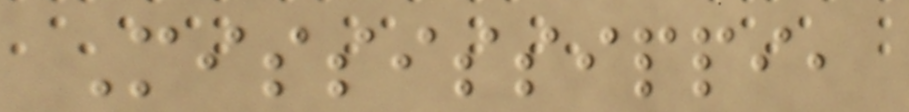Mississippi,
